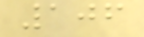106
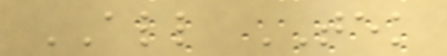ALL TEK
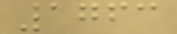1763
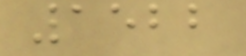1522
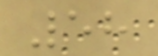58
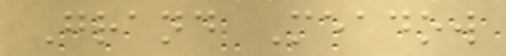Grand Meadow
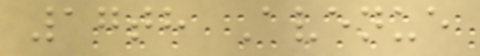17th Avenue
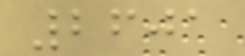2601
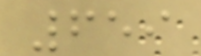659
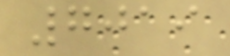7019
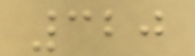320
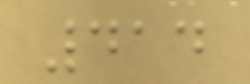414
